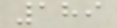189
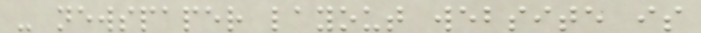- newspaper layout website is
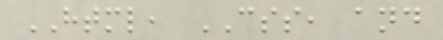HTML, CSS, and
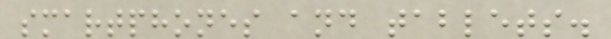smartphones and tablets.
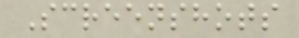Screenshots
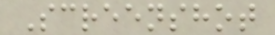Screenshot
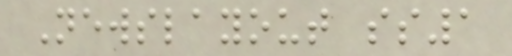Newslayout ss1
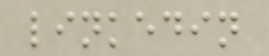linkedin
